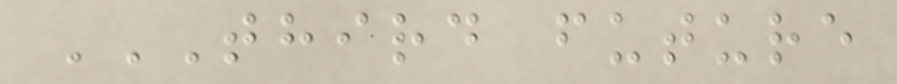THIRD FUTURE
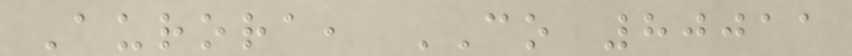Aurora, CO 80011
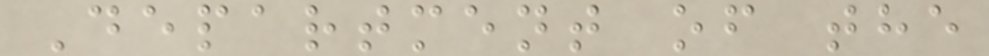Department of the
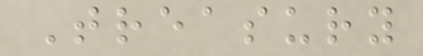Treasury
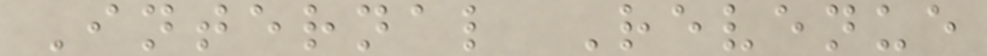Internal Revenue
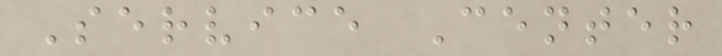Service Center
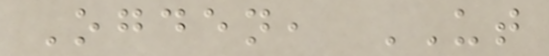Ogden, UT
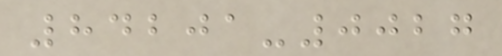84201-0027
